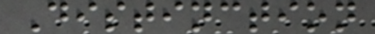Distinction
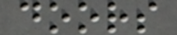doors
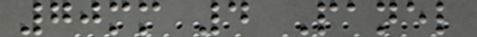70mm 4 Panel
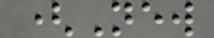(New
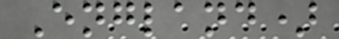England)
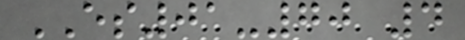ES01-70 4
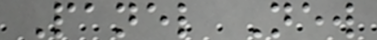Panel New
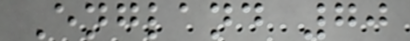England 70
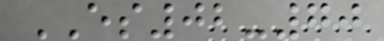ES02-70
